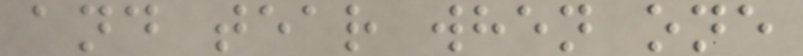and tear when one
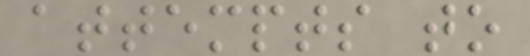attempts to
